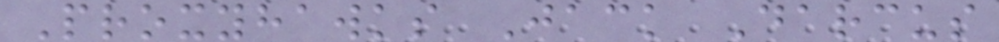Proxyhawks Jack Darcus
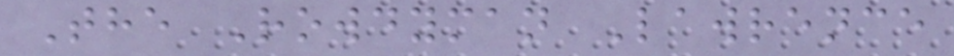The Rowdyman Lawrence
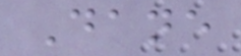Dane
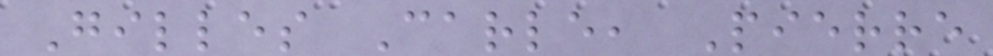Gilles Carle, Pierre
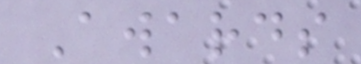Awards
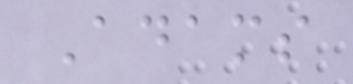Adams
